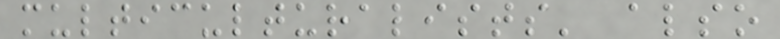multiculturalists' also
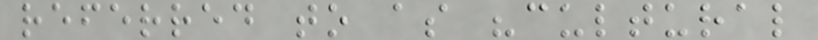referred to as "cultural
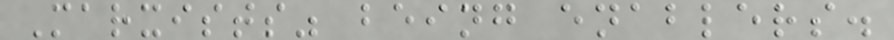Marxists" being enablers.
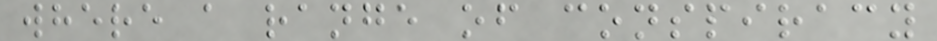where a range of conspiracy
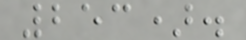253).
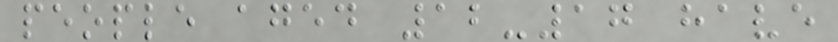people aged 12-17 have
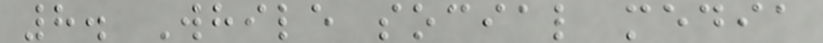8. While social media
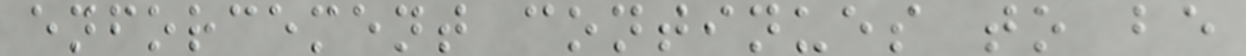enforcement continues to be
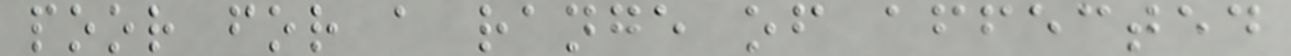poor for a range of affected
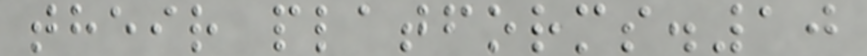their platforms.10
